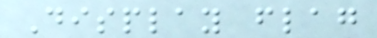Display flag
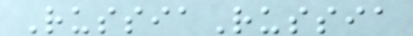RussiaRussia
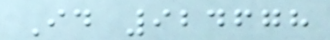Id 924678
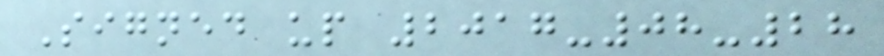Signed up 2017-08-28
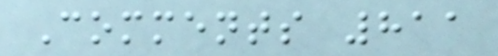Comments 811
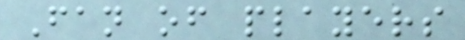Fan of players
